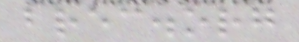brec.org
